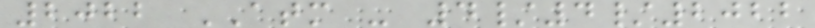2022 ATM - 4/4/2022
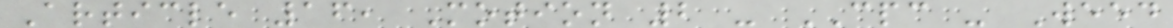Article 16, Motion 2 - CPC - Weed
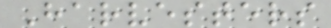Harvesters
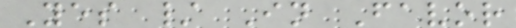Yes / In Favor
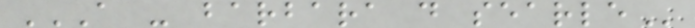A - BARBARA D SEARLE
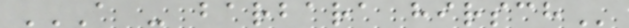A - BARBARA HIRSCH
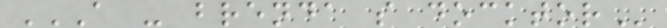A - BRENDA S DOCKTOR
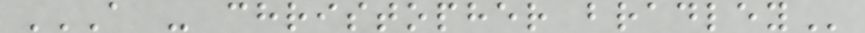A - CHRISTOPHER BRADLEY
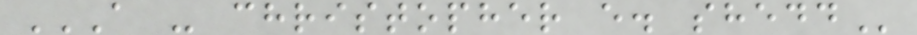A - CHRISTOPHER E. SHEDD
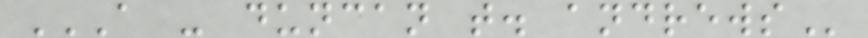A - DUNCAN T. ANDREWS
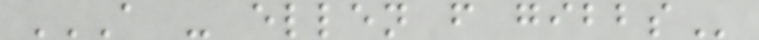A - ELLEN F GIBBS
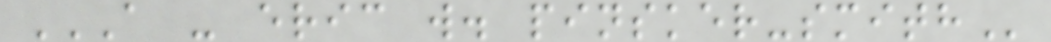A - ERIC W. PINSKER-SMITH
